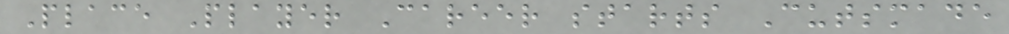Place Player Career starts Cutsmade
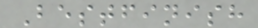Bestfinish
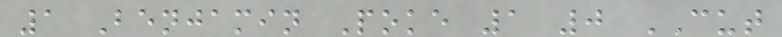1 Benjamin Poke 1 0 CUT
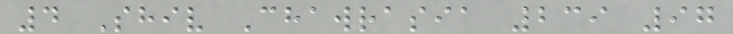4 Shiv Chawrasia 239 97
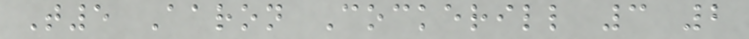T5 Aaron Cockerill 3 2
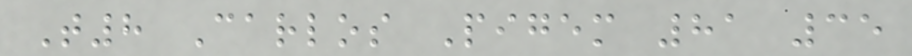T8 Carlos Pigem 81 35
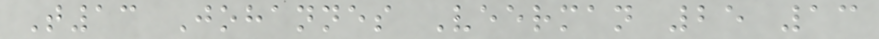T13 Johannes Veerman 25 13
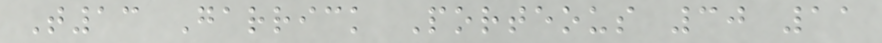T13 Garrick Porteous 30 11
